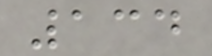134
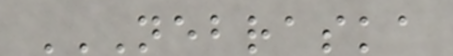NEBRASKA
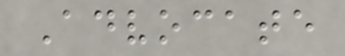Advocate
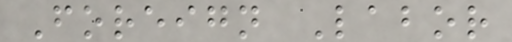Foreign Labor
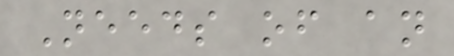Needs of an
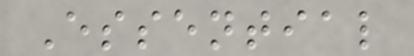Essential
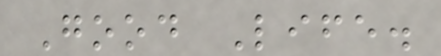Good Life.
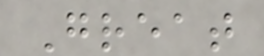Great
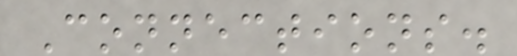Connections.
